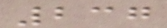237
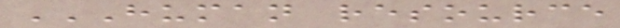HUMAN RESOURCE
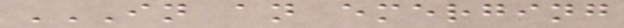IN AN EMERGING
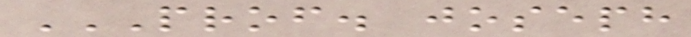PROF. JOSEPH
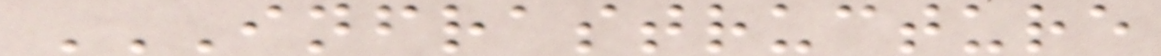INFRASTRUCTURE
